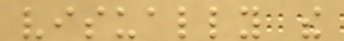visually the
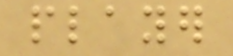player
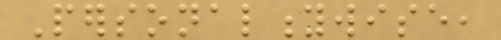Personalitywise,
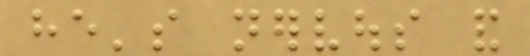he's nervous and
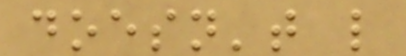doesn't like
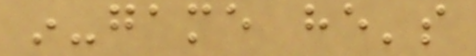in-game he's
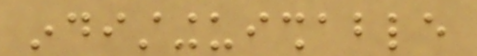indistinguishable
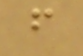from
